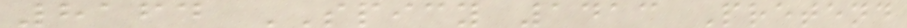8164 SPICY 1413 Pretend
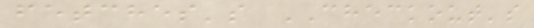fetches's CHECKOUT's
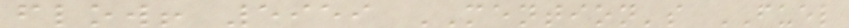flow! 5959 MENTION's FUEL
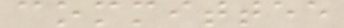committee
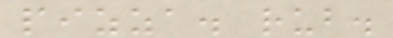pizza. rub.
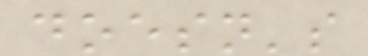doesn's
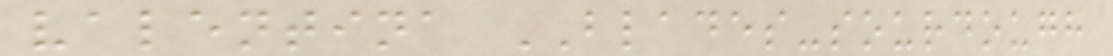valentina BLADES-sourdough
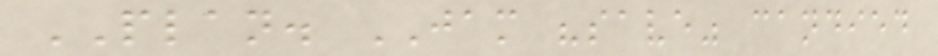PLAN. JAM "save" candied
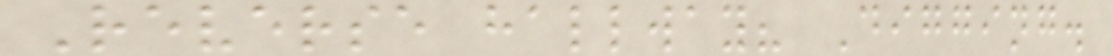Reverse hallway? Digging.
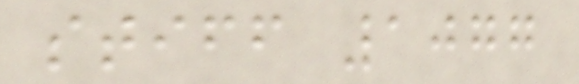stiff 1077
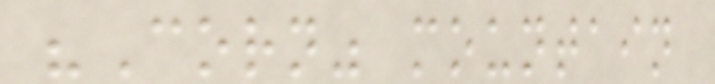"Corn" mountain
